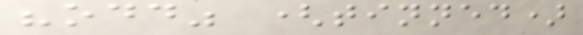"odd" (tinned)
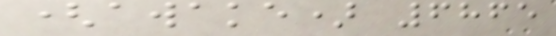(awake) 6865
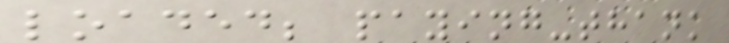loaded; paying-thank
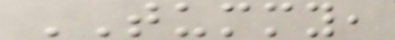TUMMY,
